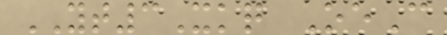YT3Xkq OeC
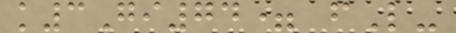k3Gi74= fL-
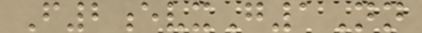F2evxG1Nn
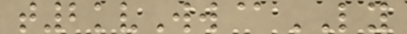t2kvWw@LY
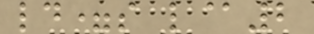ld=s l@2
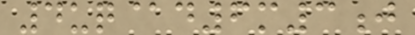4uq@d6m3j
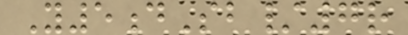Y5dSb/7r
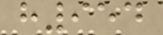h954
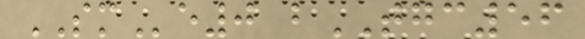SMe0 bTGC56
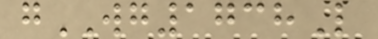gWG1738L
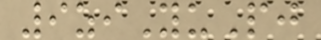9ziYuPj
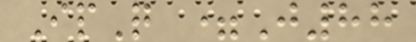IpQ =J88
